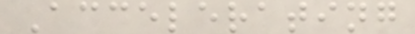Accelerating
